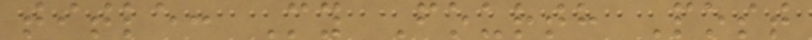title: My Fourth Post
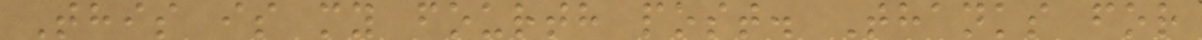This is my fourth post. Thanks for
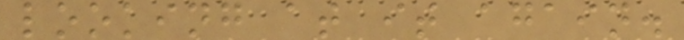looking at it again.
